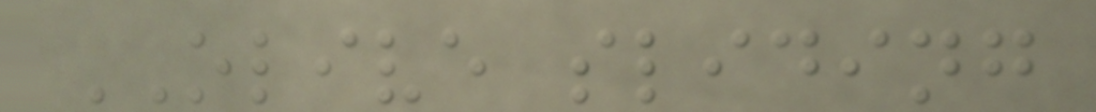OLIVE sliding
